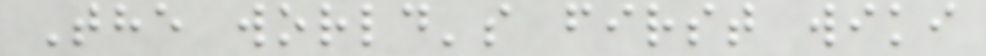The world's first wiki
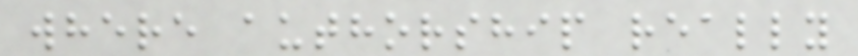where authorship really
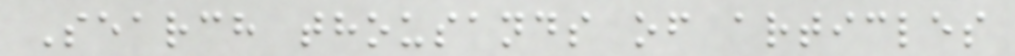Search thousands of articles
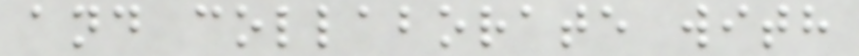and collaborate with
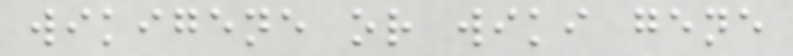wikigene or wiki gene
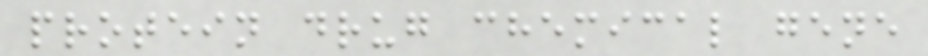protein drug chemical gene
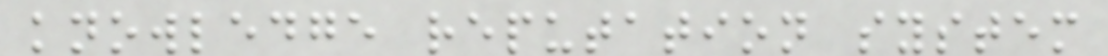knowledge reputation system
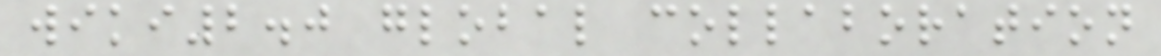wiki2.0 global collaboration
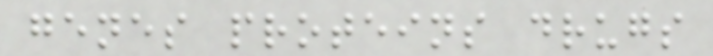genes proteins drugs
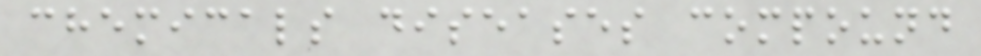chemicals diseases compound
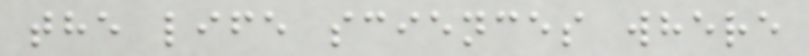the life sciences where
